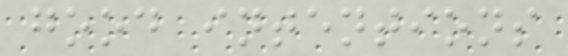good intentions
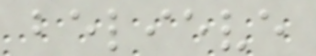believe
